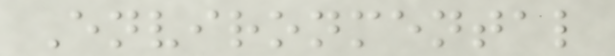Environmental
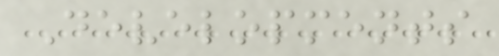Developments
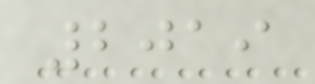2019
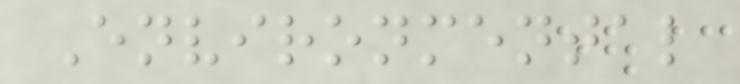Environmental
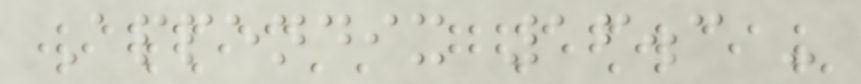Appendix 16.3 -
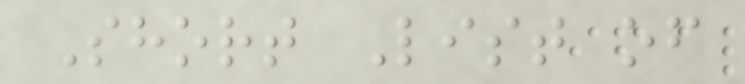Short List of
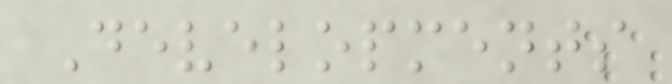Developments
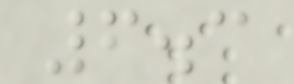6.3
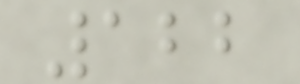122
